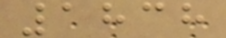1838
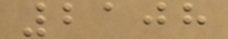2108
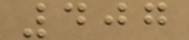407
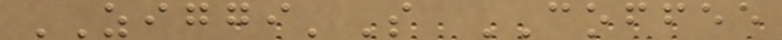ZIGGI'S COFFEE
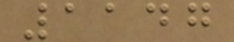1147
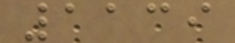1139
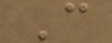C
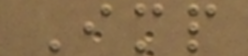Imp
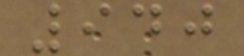940
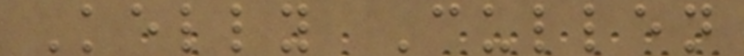Kelly Cullen
